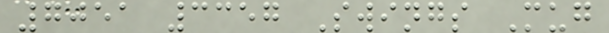7051 3357 Swings Mug
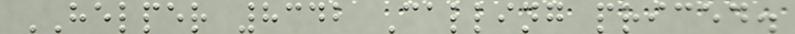HELPER 8342 Calling priced.
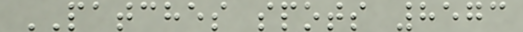PATCHES spots 8573
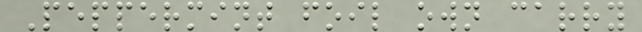Peppermint foil own carry
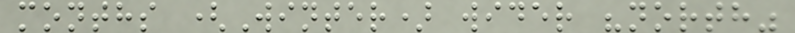months (Winter) wider "north"
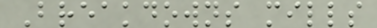Breakdowns mills
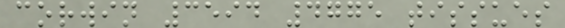corwin 3594 4775 tissues
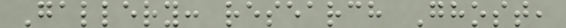Gallery: research Ghost,
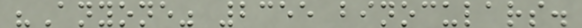"Anyone" 2355 binoculars.
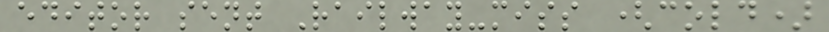editor sent Railway-miss (cold)
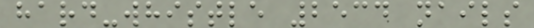hard-whistle 2534 nails
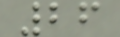26
